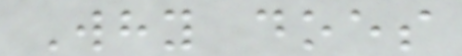Why does
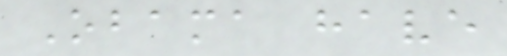Obama have
